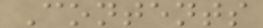Contents
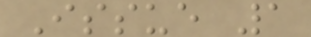Issue 1
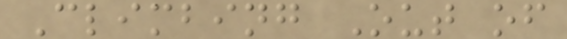Climbing Out of
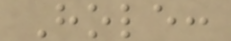Hole:
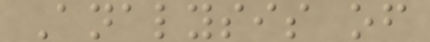Analysis of
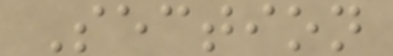Section
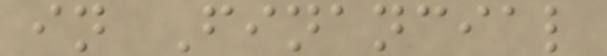in Financial
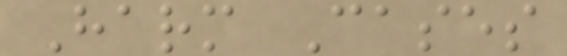Harm Cases
